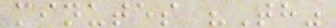minutes "Th"
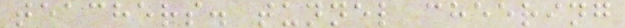teachers. tunnel cheering
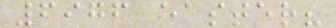6976 easter?
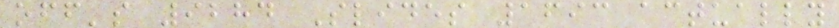off's 9284 Slides 1693 actually
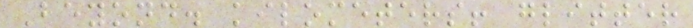Beyond. kilometers! glitter
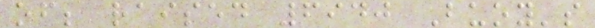of; raised 6940 Buoy's
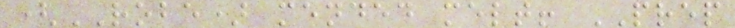(ROBE) mended melt! PREP
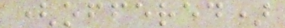(offered)
